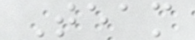Team
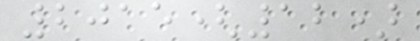2015(12)
